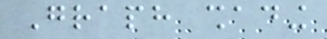Graph shading
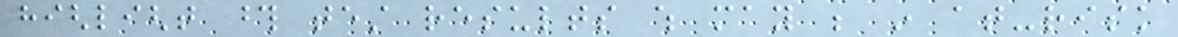highlight those test results which may be in at-risk
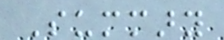Summary
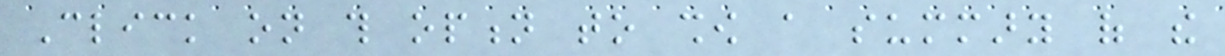Click on this option to show a summary of the
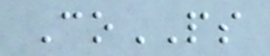CoPS
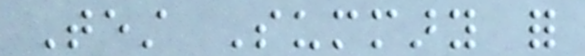Test Summary for
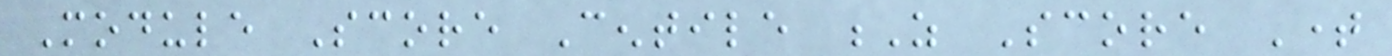Module Score Centile Z Score Time
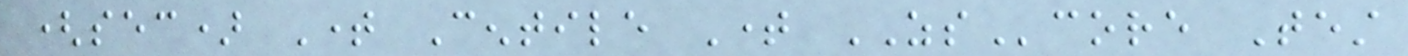(sec) Time Centile Time ZScore Test
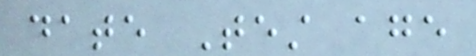date Test age
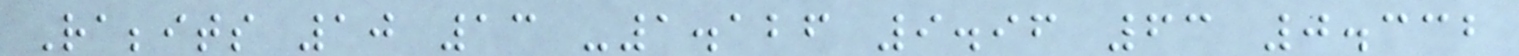Rabbits 10 13 -1.126 9.96 63 0.332
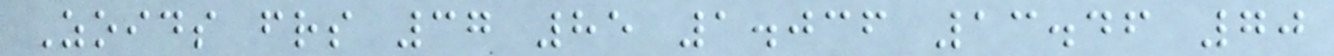Zoids friends 37 85 1.036 13.46 70
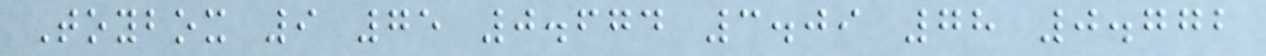Toybox 9 75 0.674 3.09 78 0.772
